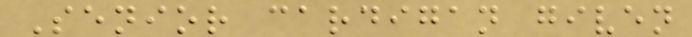Senior cardigan given
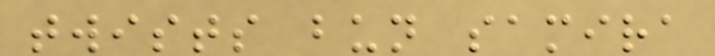twists bun samira
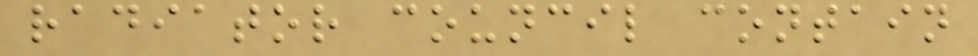radiator council contain
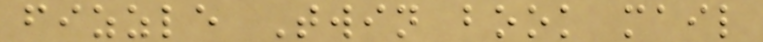fizzle Twin book mail
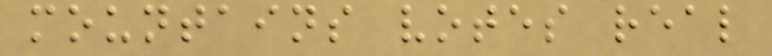mountains votes real
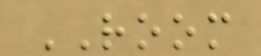ROOM
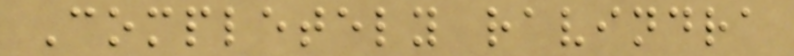Completely ravindra
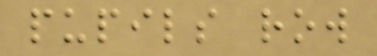pupils row
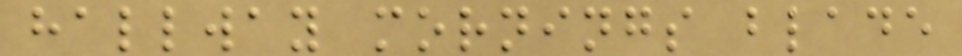hallway mornings blade
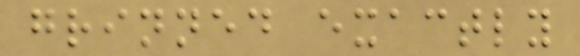grinned exactly
